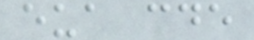eua cde
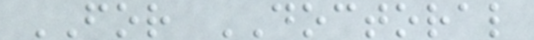FOR DOCTORAL
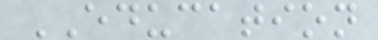EDUCATION
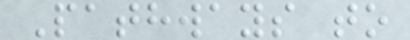Pathways to
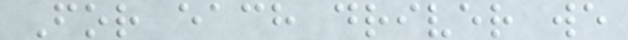For each driver we
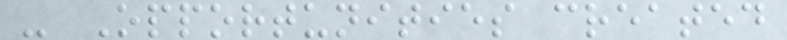- Opportunities created
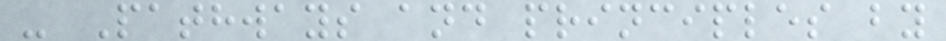- Pathways and principles by
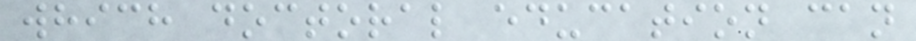which doctoral education can
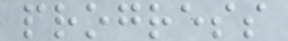progress
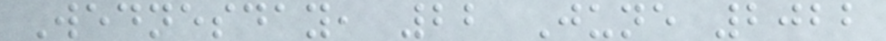Wednesday, 22 June 2022
